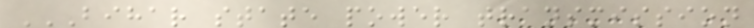BIHAR STATE POWER TRANSMISSION
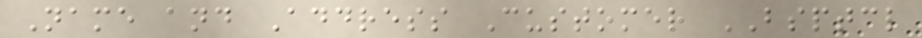Name and Address Customer BSPTCL
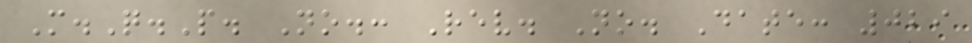M.Q.P. No.: Rev. No. Date: 029
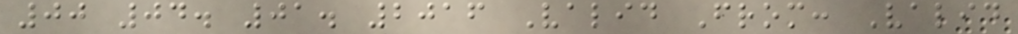00 04. 01. 2016 Valid From: Valid
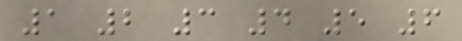1 2 3 4 5 6
